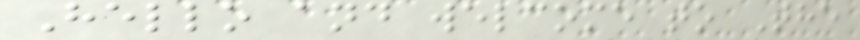Hello and welcome to The
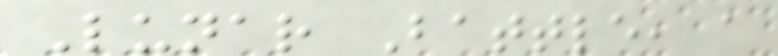Lunar Battle, a
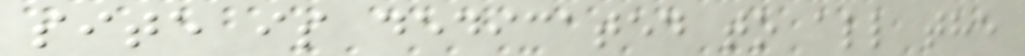site is dedicated to all the
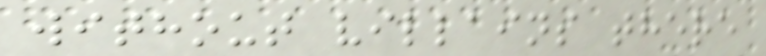without villains there
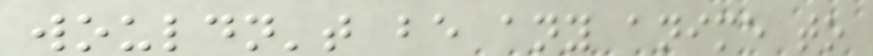wouldn't be any anime to
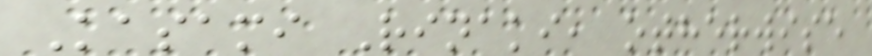Kasami Rinaki, otherwise
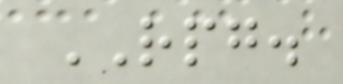RPG.
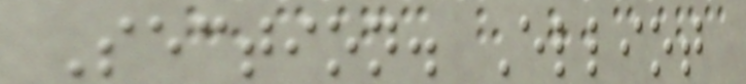Section. Elliot
